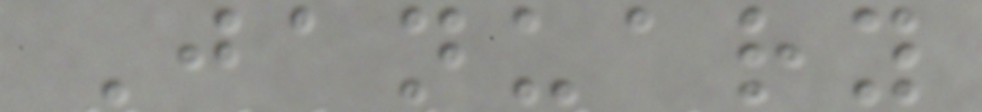January
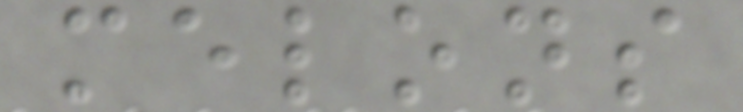melons
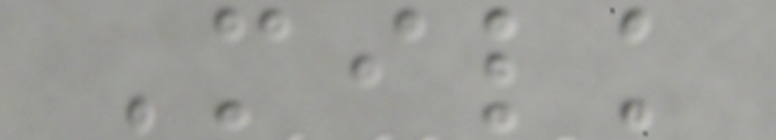Milk
